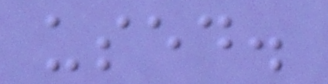used.
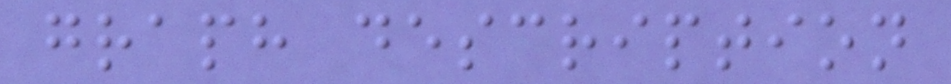graph description
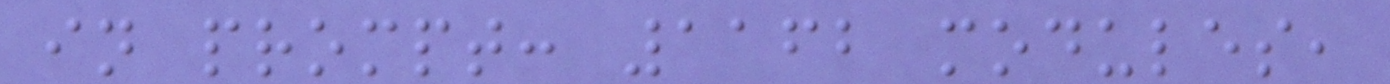in prompt: 1162 modules,
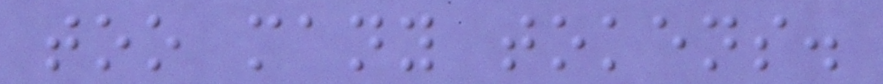too many tokens.
